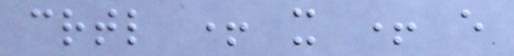crtl + x + e
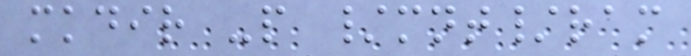mkdir -p /mnt/ram
